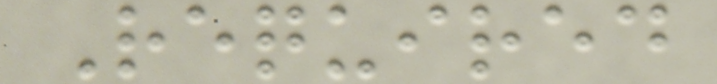Required
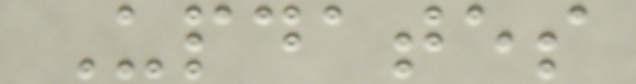Updates
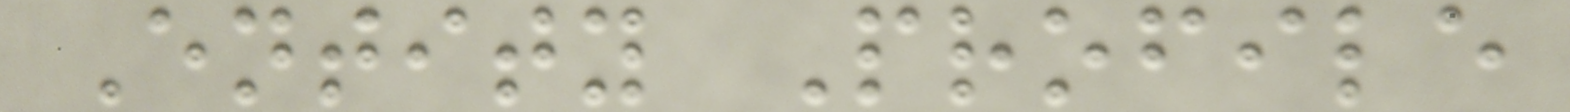Entity Profile
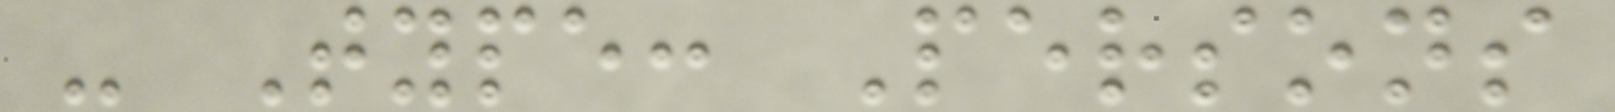- Type: Persons
